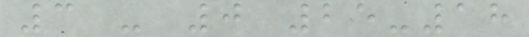3 - 0 25-18
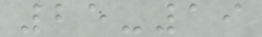25-19
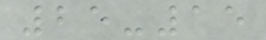25-15
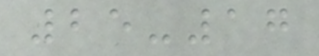25-17
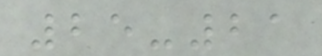25-21
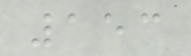153
